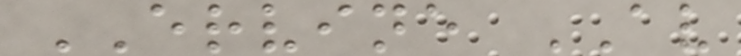ERVINE AV
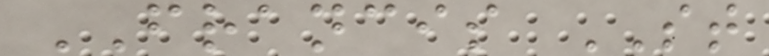FRANCIS ST
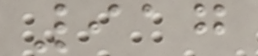917
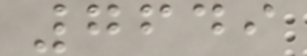7649
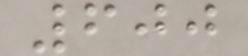600
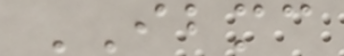IBMC
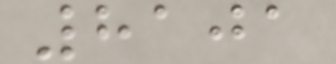8101
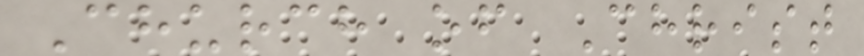Church of Christ
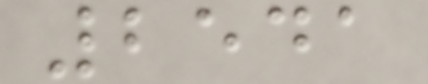2541
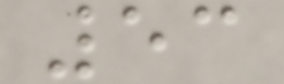53
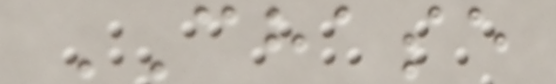CHASE
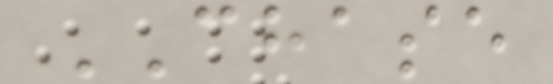CHASE
